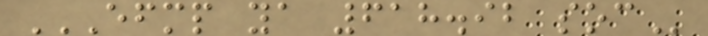EFMP YA 618.92 SOC
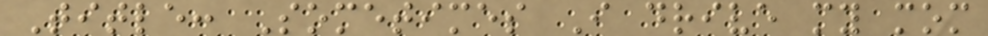Title: Sometimes I drive my mom
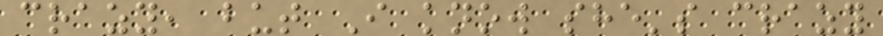crazy, but I know she's crazy
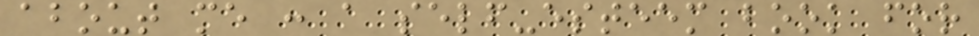about me : a self-esteem book for
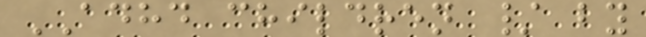ADHD children / by
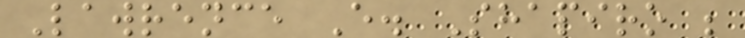Lawrence E. Shapiro ;
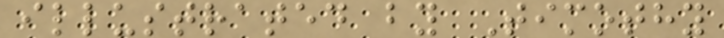illustrated by Timothy
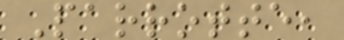Parrotte,
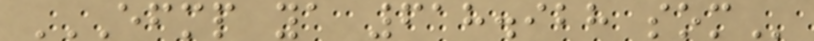EFMP YA 618.928 SOM
